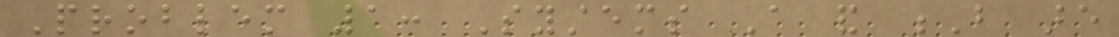Problem 1: Systems A and B are
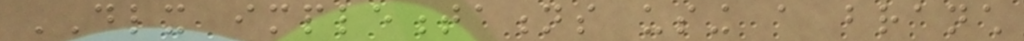DLX implementations using a branch
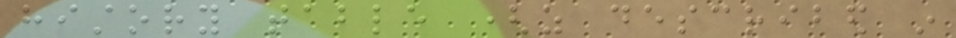history table (as described in
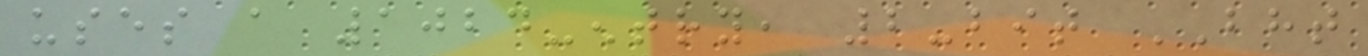uses a 1024-entry, 2-bit BHT
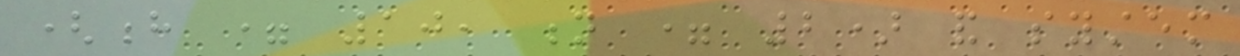(h = 10, n = 2) and system
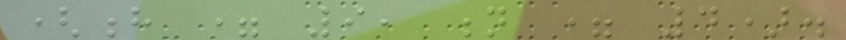(h = 9, n = 4).
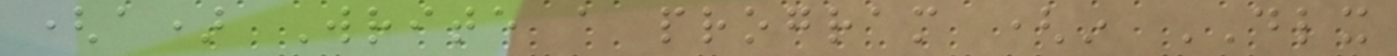(a) Write a program (in DLX
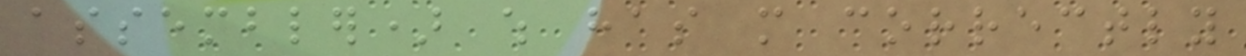assembler) which has more correctly
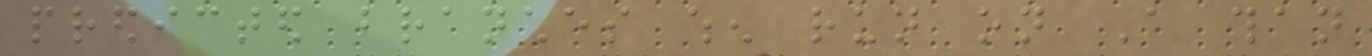predicted branches when run on A than
